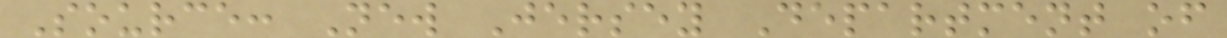Source: New Jersey Department of
